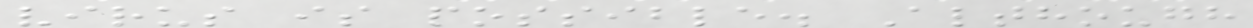virus is possible. Although
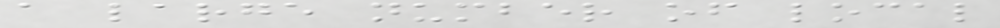a large number of local
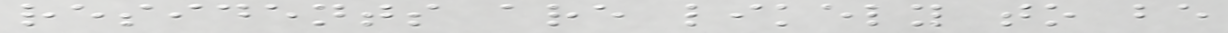residents are likely to be
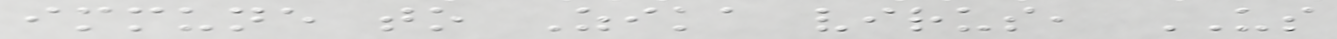immune to Zika virus, US
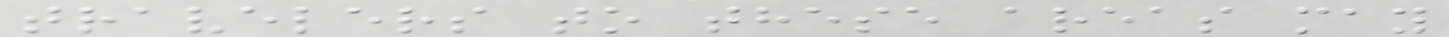travelers to these areas may
